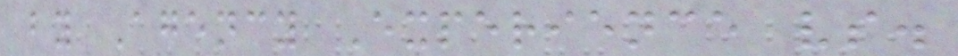by Agency Experience vs.
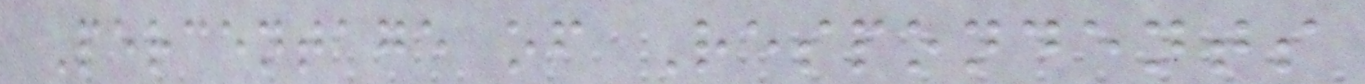Percentage of Respondents
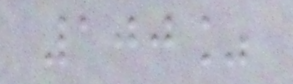100%
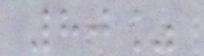80%
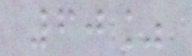60%
